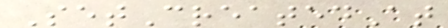SetCreatedAt
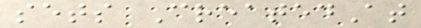sets CreatedAt
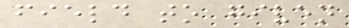field to given
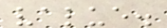value.
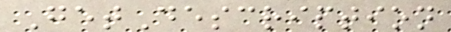GetDescription
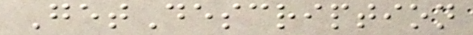GetDescription
